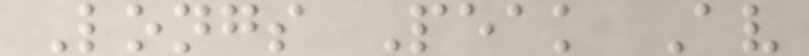Longs Peak Av
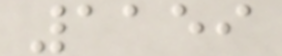1159
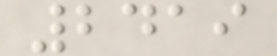2419
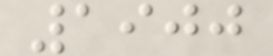1900
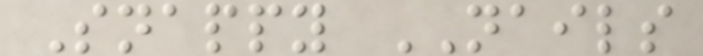Snappy NAILS
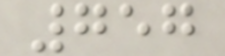757
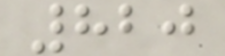820
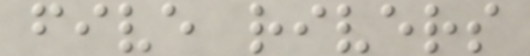five rivers
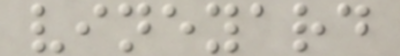vineyard
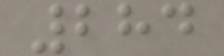284
